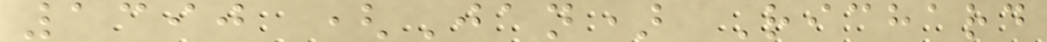1390 (Jan) Richard
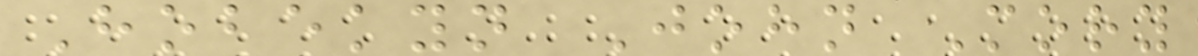Hobekyn John Mory
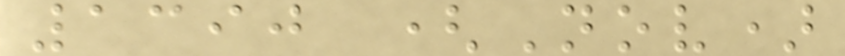1390 (Nov)
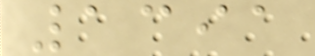1391
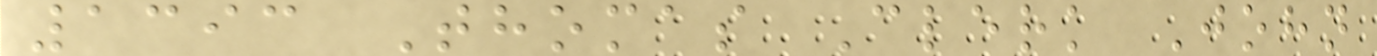1393 Thomas Clerk John
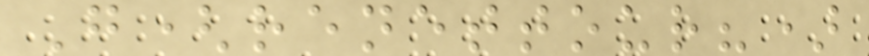G(renettour?)
